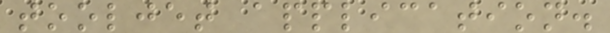tooljet application.
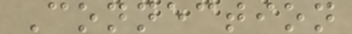Connection
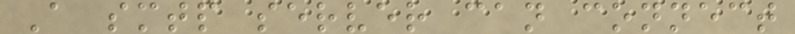A smtp server can connect
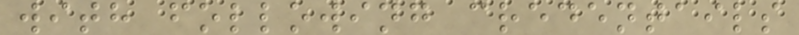with following credentails
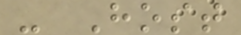- Host
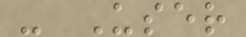- User
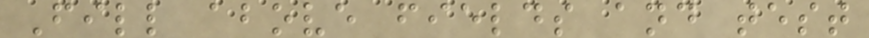Fill above fields and test
